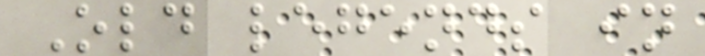Old legends in
